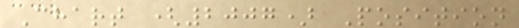Chart (2007) Position
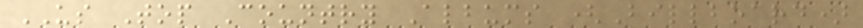US Top Country Albums (Billboard)
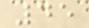45
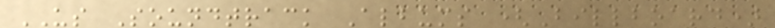US Soundtrack Albums (Billboard)
